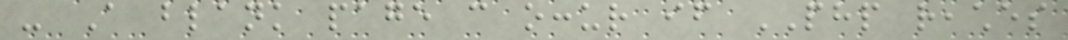- A blank page can occur if PHP reaches
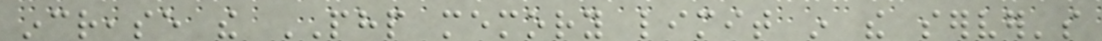increase the PHP memory limit in the server's
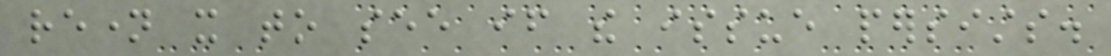rename it to see if the issue persists.
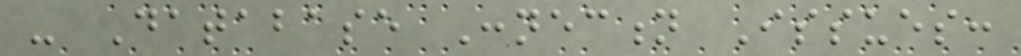- Database Connection Issues:
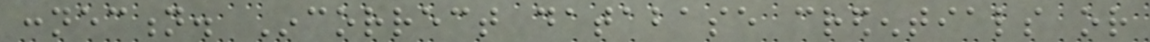connection. Incorrect database credentials or
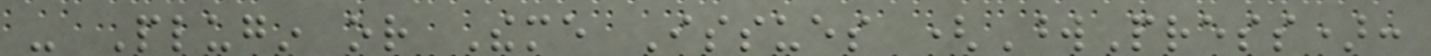- Plugin or Theme Issues (WordPress):
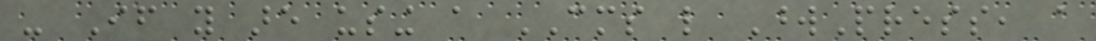- If you are using a CMS like WordPress, a
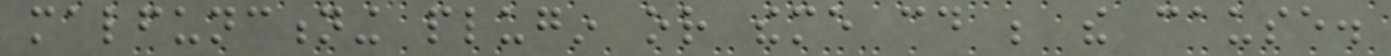malfunctioning plugin or theme could be the cause.
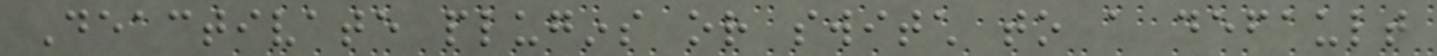Deactivate plugins or switch to a default
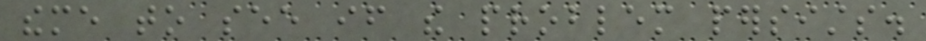theme to see if the problem persists.
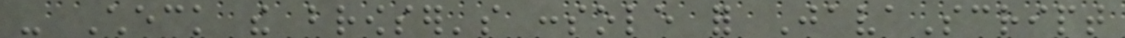- Check the browser's console for JavaScript
